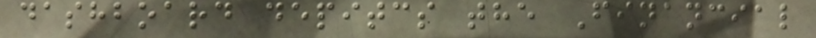dashboard depitcs the Financial
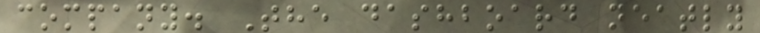company. The dashboard neatly
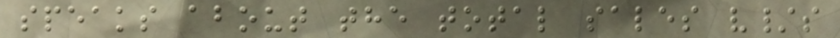speaks about the total sales v/s
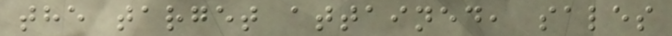the target attained, sales
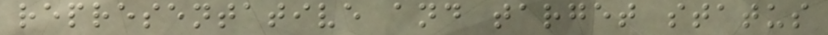representative and target status
